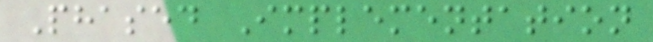Phased Implementation
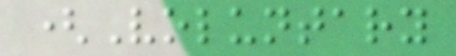(Voluntary
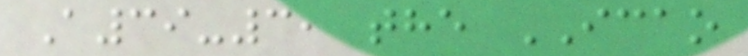A39-3, the ICAO
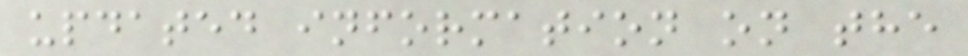updated information on the
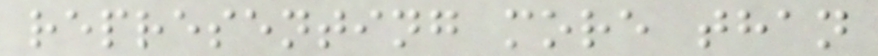representing more than
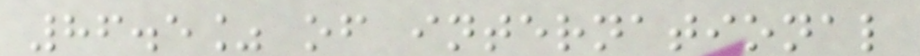86.5% of international
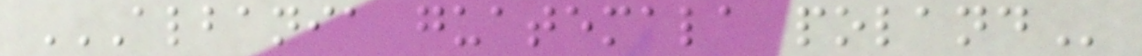ALBANIA GUATEMALA POLAND
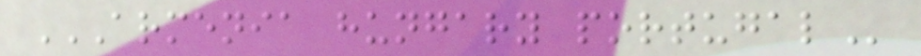ARMENIA HUNGARY PORTUGAL
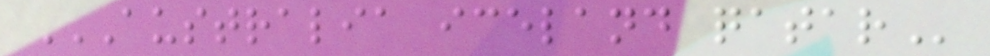AUSTRALIA ICELAND QATAR
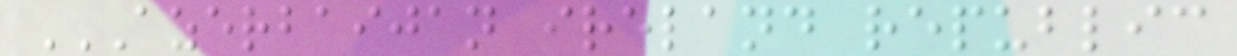AZERBAIJAN IRELAND REPUBLIC
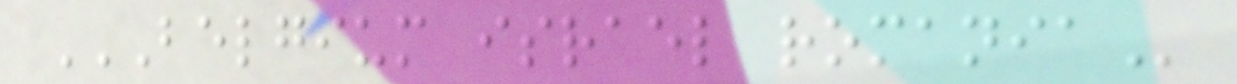BELGIUM ISRAEL ROMANIA
